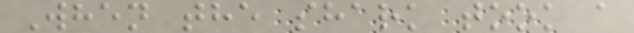When the shark took a
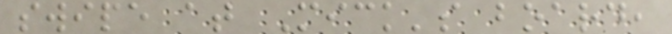swipe at Mick's board,
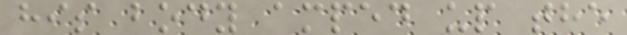his body amped up the
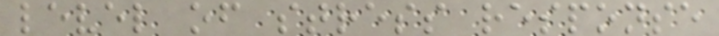level of stress response
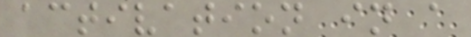activation in a
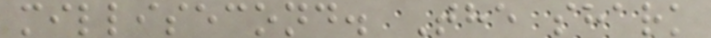millisecond. The shark
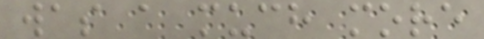was a much more
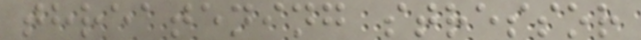threatening stressor
